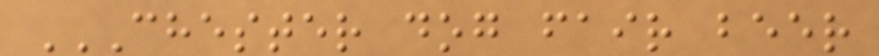CHESTER DOG FAIR BEER
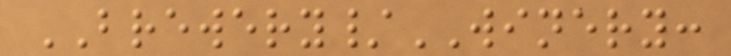BREWERY/WINERY:
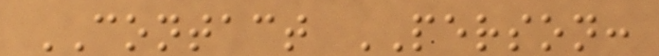CONTACT PERSON:
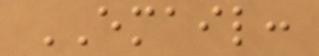EMAIL:
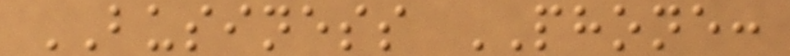BUSINESS PHONE:
